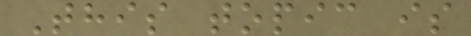This topic is
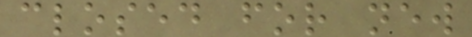closed for new
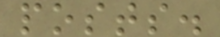posts.
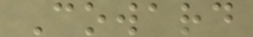Coward
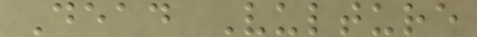Dead Vulture
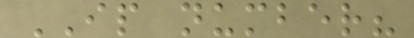IP number?
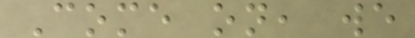Come on, we
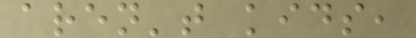aren't kids,
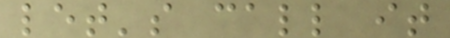let's call it
